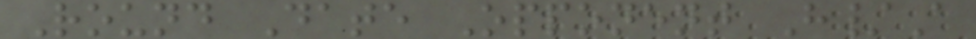Round Date Opponent H/A
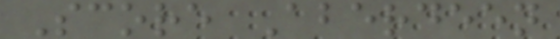Score Aberdeen
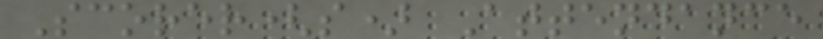Scorer(s) Attendance
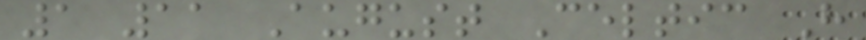1 11 August Celtic H
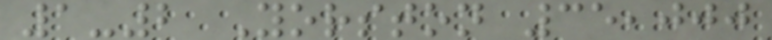1-2 Yorston 35,000
